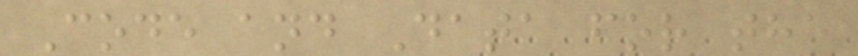Code and Data for the
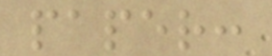paper:
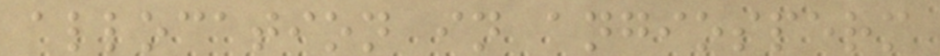allocation in angiosperm
